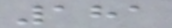181
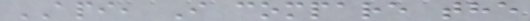API, I compare the
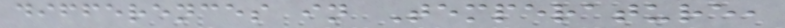differences in Temperature,
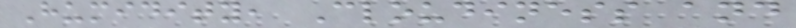Humidity, Cloudiness and
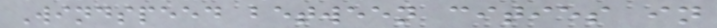Windspeed between cities in
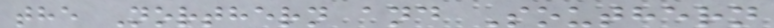the Northern and Southern
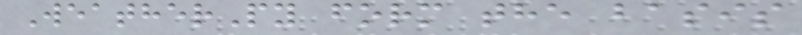WeatherPy form the basis
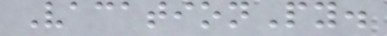VacationPy.
